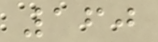160
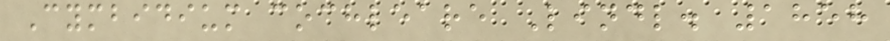Cymbidium cochleare Lindl. 1858
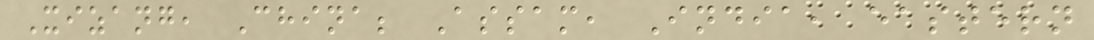Xizang, China; Assam, India, eastern
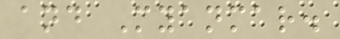and Myanmar.
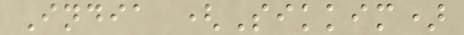India (Sikkim)
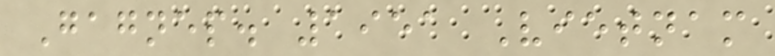Gagnep. 1951 Vietnam
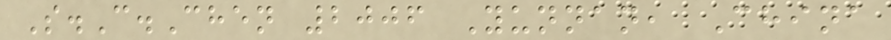S.C.Chen 2006 Yunnan, China
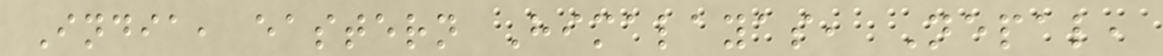India, eastern Himalayas, Nepal,
